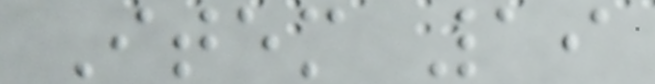Item 19
